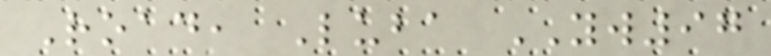Road, Luba YW97
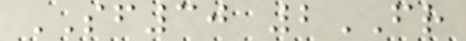SF30 2FR
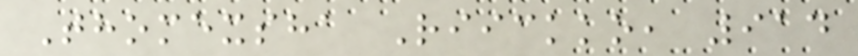Thomexsha Riickko, 914
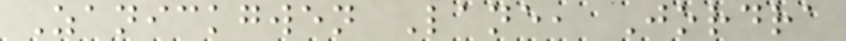Zanickgwen Lane, Jordra
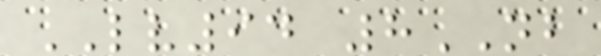LV94 8NB
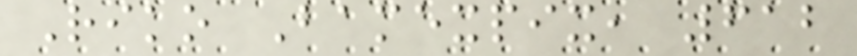Riko Bamexpix, 612
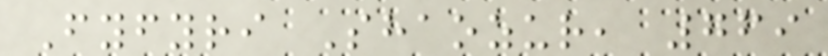Fyfyri Shaozur, 769
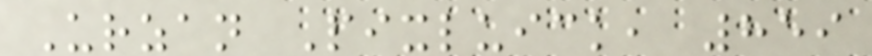Urzan Pixluick, 859
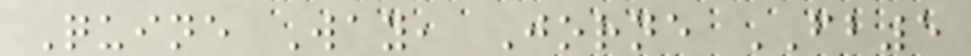Quine Way, Jorne FB5
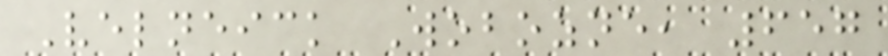Velneick Wobozne, 657
